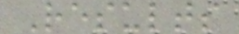Results
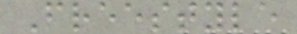Freestyle
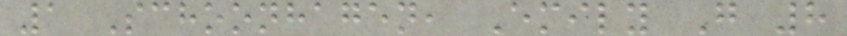1 Schoonhagen, Emily G 8
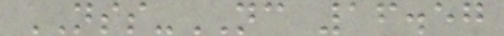NSS-NC 16.57
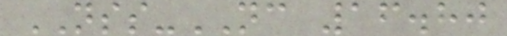NSS-NC 16.80
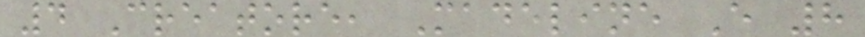4 Creatore, Madeline E 8
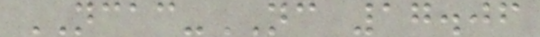NCAC-NC 17.06
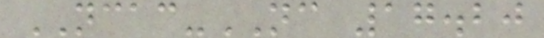NCAC-NC 17.20
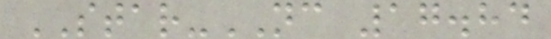STAR-NC 17.84
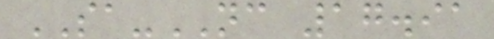SA-NC 17.91
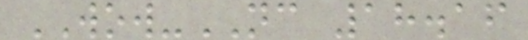WOW-NC 18.16
